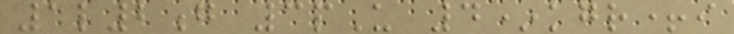1l2g 3pU 4*kgr+i
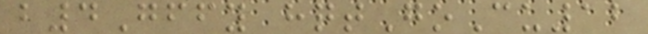b4Gffy hqtGoCu12
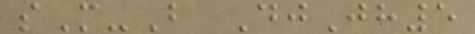sM-B DjJh5
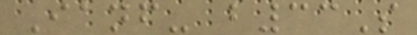Ianf- b33S
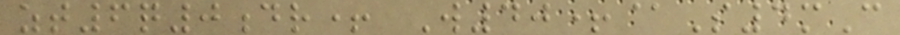zt6q0dr+ W40+@S4mC
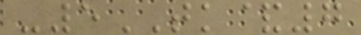-5TK&7
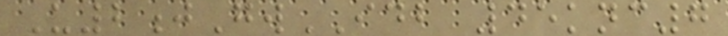U2jGwIDB 45knc7
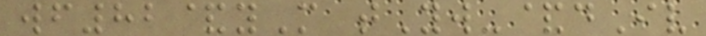wf82&yM tYw-&dIv
